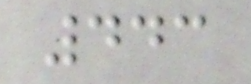443
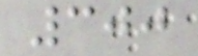300
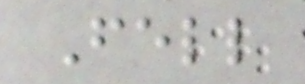Fell
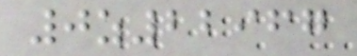0z22967
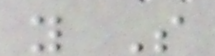y S
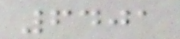6401
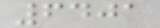6401
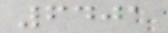6401
